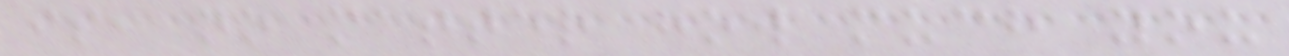is, no matter how much you
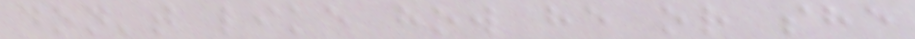don't like how he or she
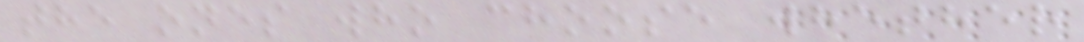the ones who choose whether
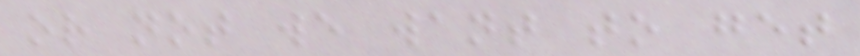or not we want to get
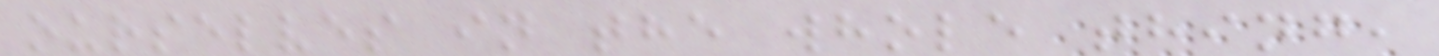ourselves in the whole thing,
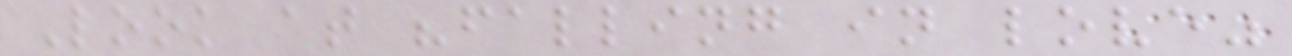Look at "falling in love"
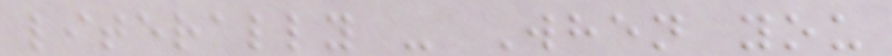literally - When you
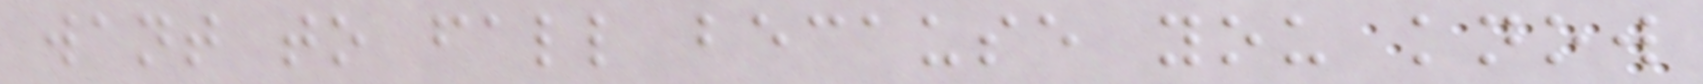want to fall because you know
